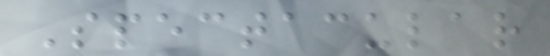Spectacular
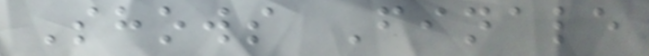Shows Finale
